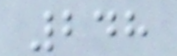248
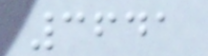3641
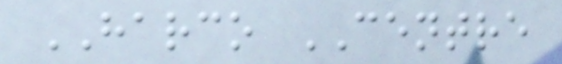HARCO CENTRE
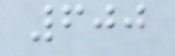600
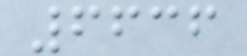6636
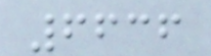6636
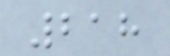218
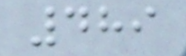489
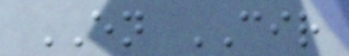EN CIR
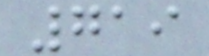719
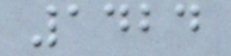1424
